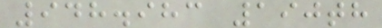948.983 190th
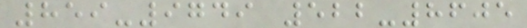859-9749 522-8605
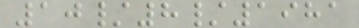10/8/1981
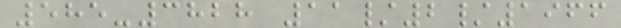585-3828 11/2/1966
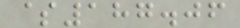$187.06
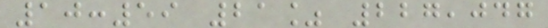10:59 21% 227,047
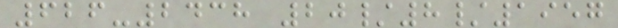626-2438 20/8/1957
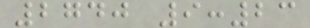2740 9:23
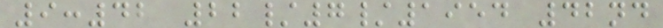9:42 22/7/1954 42nd
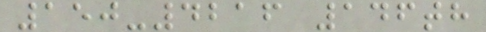150-4216 146th
